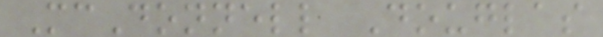McDonnell Douglas
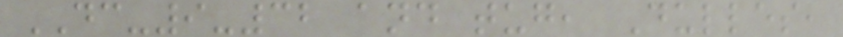DC-9-32 and tug, Dulles,
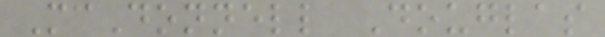McDonnell Douglas
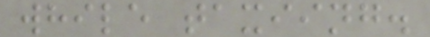while taxiing.
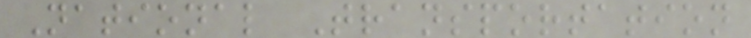National Transportation
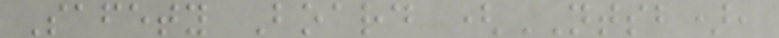Safety Board (NTSB),
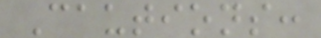Cautions:
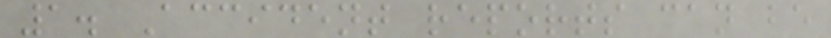1. Accident reports can be
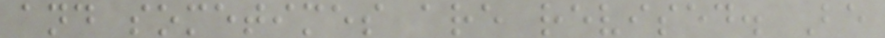and sometimes are revised. Be
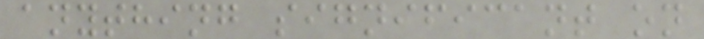anything significant on
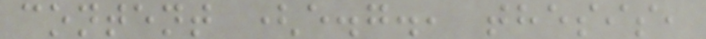content (e.g., thesis,
